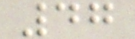47
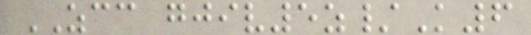ZCC gjiv5z/K6
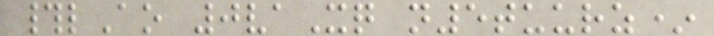#lAo 0vaXq n5tuurz*
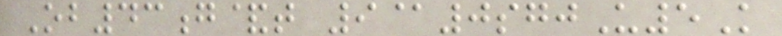Ob43g&t 9@0sgjU5K
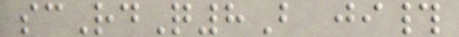scRdQ8B ji#
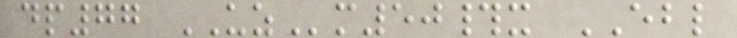dp77 UZm50#x EBL
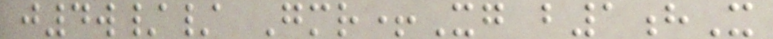j4w// Gmr+Xg b1hX
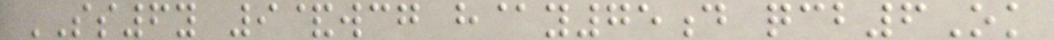SS6y 9&wcg h@y75d qcb6Ok
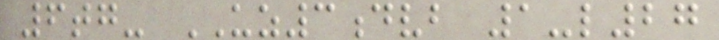6tg- UZ3dvb 1-l27
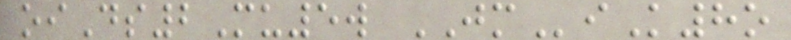oiDs2Mu5w JMiK8o
